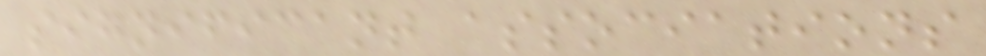significant associations
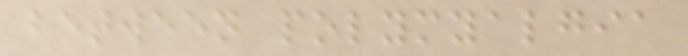between polymyalgia
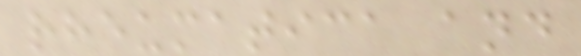rheumatica and
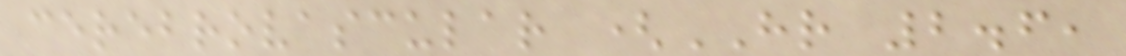cerebrovascular (HR 2.6,
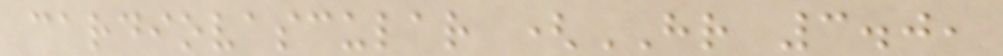cardiovascular (HR 3.0,
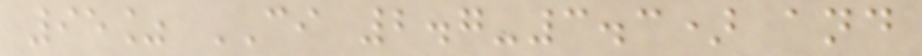95% CI 2.7-3.3) and
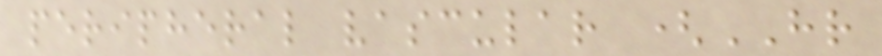peripheral vascular (HR
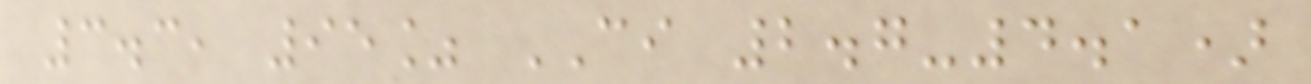3.3, 95% CI 2.7-4.1)
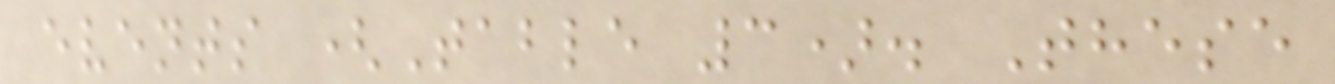events (Table 3). These
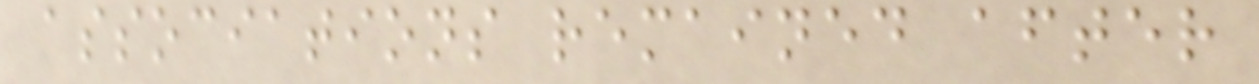associations remained after
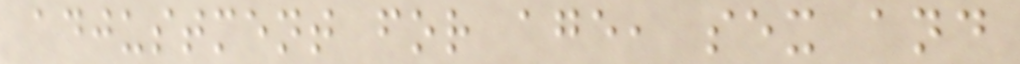adjustment for age, sex and
